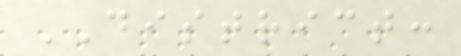DISTRICT:
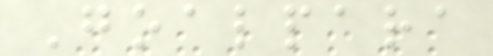Goalpara
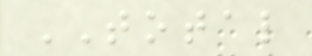TOTAL
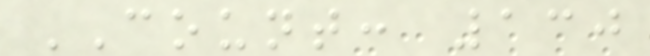COUNT: 130
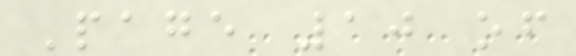Page 10 of
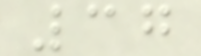37
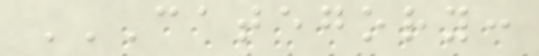CATEGORY:
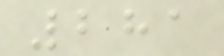281
